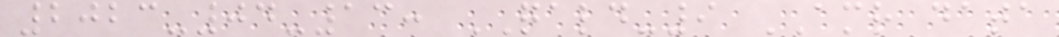2023-04-13: QALD-9 AMR data
